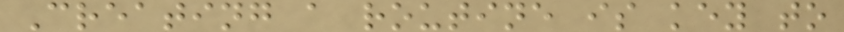Creating a routine is key to
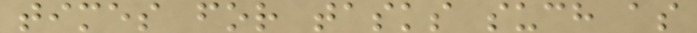times for tasks such as
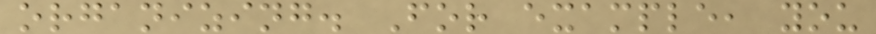organizing. For example, you
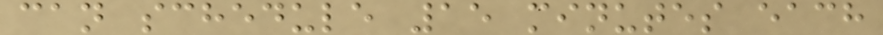can schedule 15 minutes each
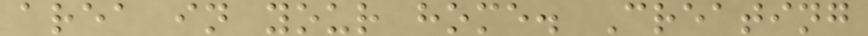area in your home. Creating
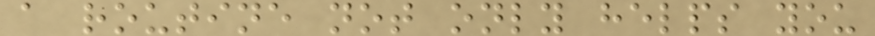a routine not only helps you
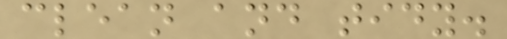clean and tidy.
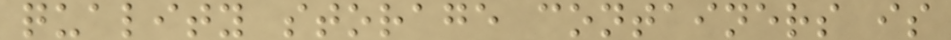quality storage containers is
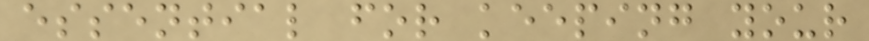essential for keeping your
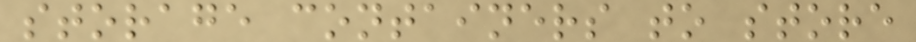storage containers to store
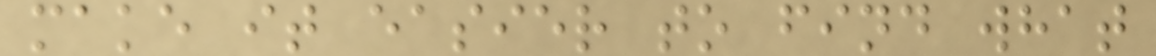make it easier to find what
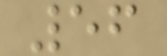56
